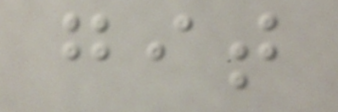git
